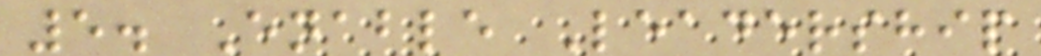5. Enable Leadership
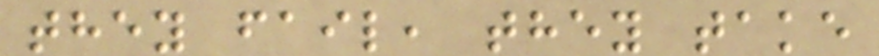they fail, they take
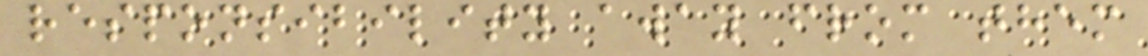responsibility away from them
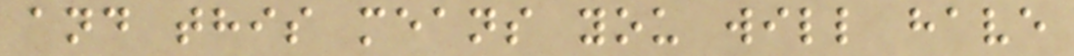and this means you will have
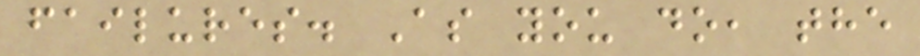failures. As you do, the
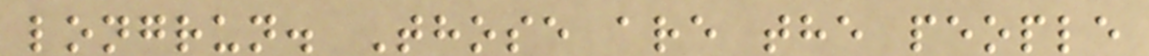longrun. Those are the people
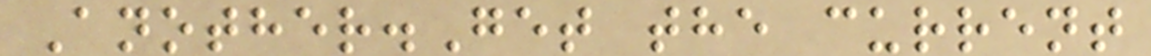Another.Get the current
